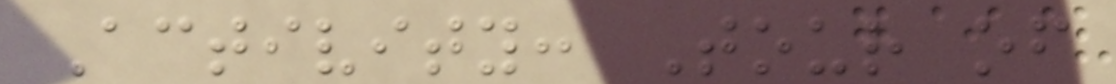Activity: Tour of
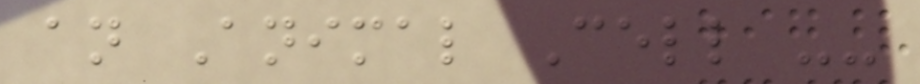an Animal Cell --
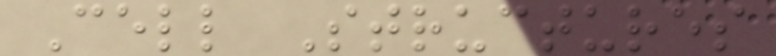Cell Structures
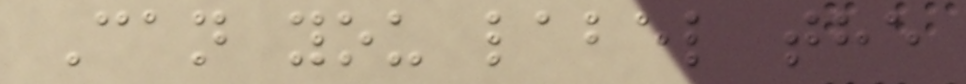Can you label the
